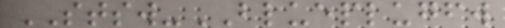STSW-BLUEPLUGFW
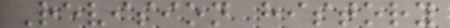Revision history
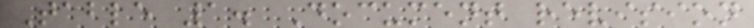Table 1. Document revision
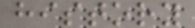history
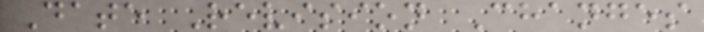Date Revision Changes
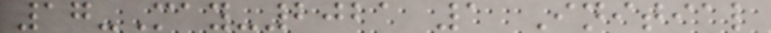17-May-2021 1 Initial
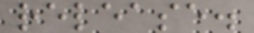release.
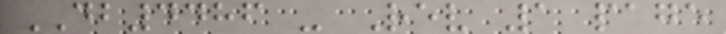DB4486 - Rev 1 page
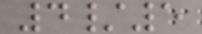4/5
